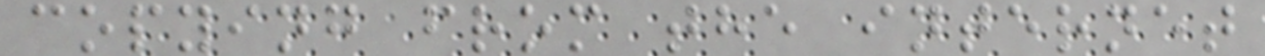copying from the internet
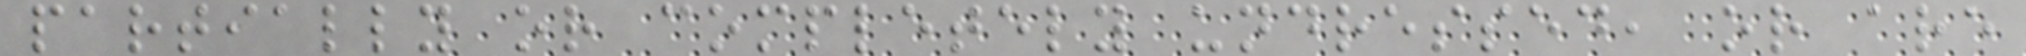partially or completely undressed, or are
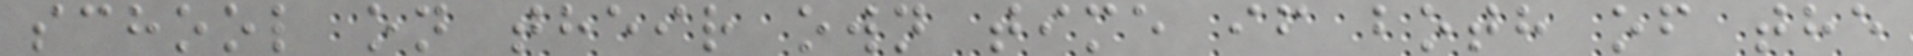school on their own time if both of the
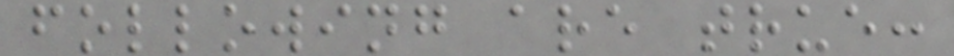following are true:
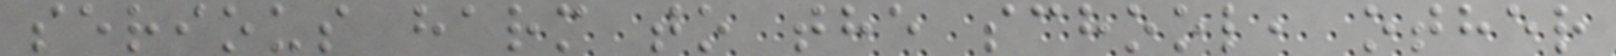serious harm to the school, other
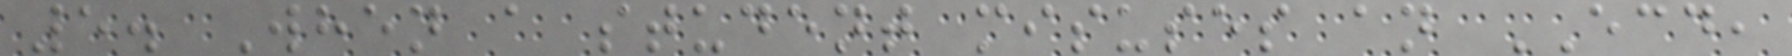5. When a student misuses an ECD,
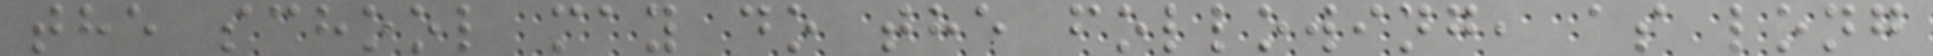the school may do the following, as long
